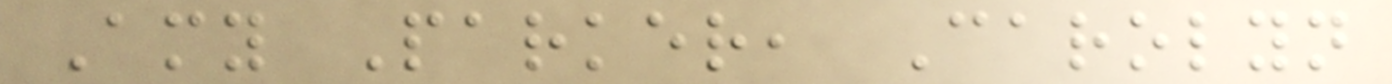Amy Parker, Carolyn
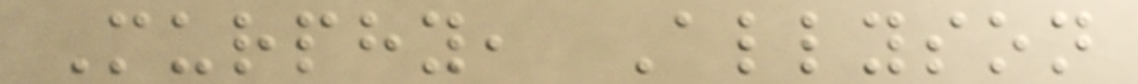Murphy, Allyson
